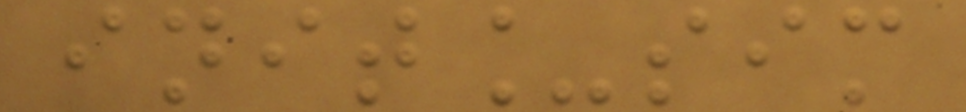init_sim
